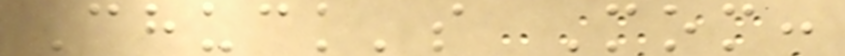Chuck's Mom:
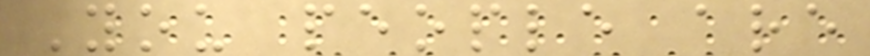You people are
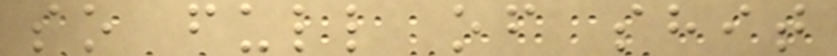so full of shit
